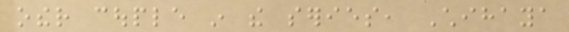other couple in the series, Chihaya
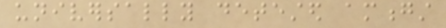universally detested amongst
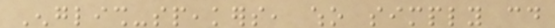English-speakers, who simply could
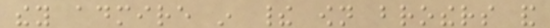they admire in their own brothers and
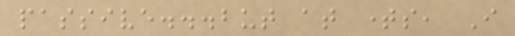passive...but at times, I
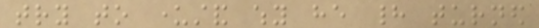try to understand why he had turned
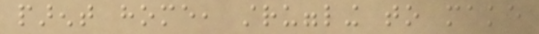parent home, struggling to make
